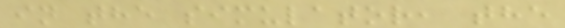in the simulator, the
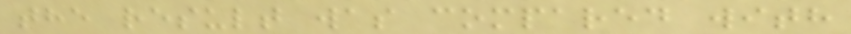the result was compared with
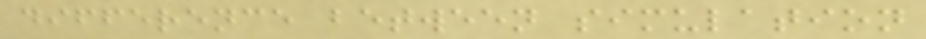difference between simulation
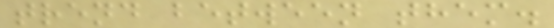trend between them.
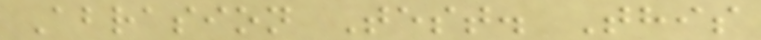Abrasion Test. This
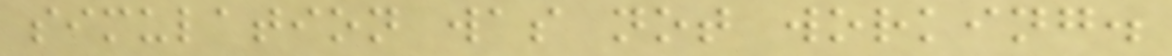simulation was not working.
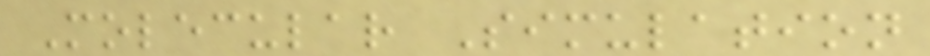Molecular Simulation
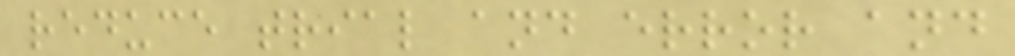reduce trial and error and
